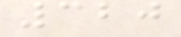320
